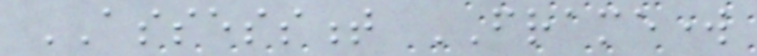ASSESSMENT FRAMEWORK
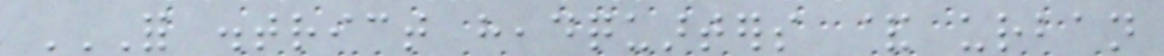FOR DISTRICT HEADQUARTERS & URBAN
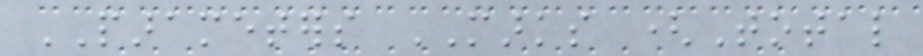PARAMETERS MARKS (Total
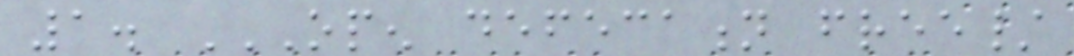1. OPEN DEFECATION FREE/
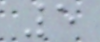5
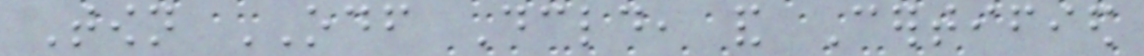Town ODF Declared, and Certified
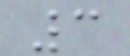3
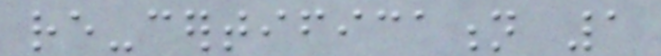re-certification 1
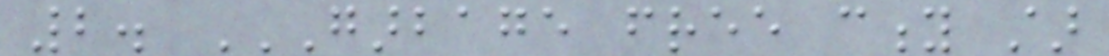2. GARBAGE FREE CITY STAR
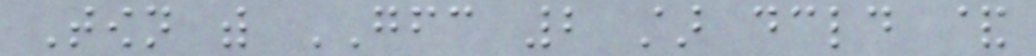Town with GFC 2 star declared &
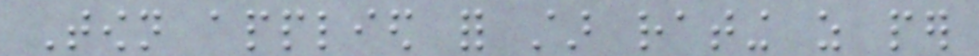Town applied for star rating as per
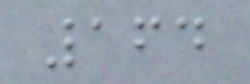164
